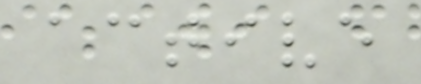active
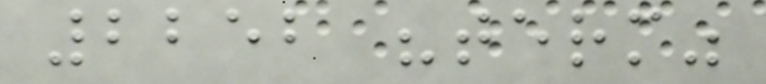2252 "term"
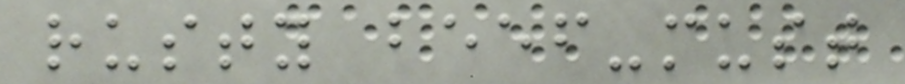rusty beef-must
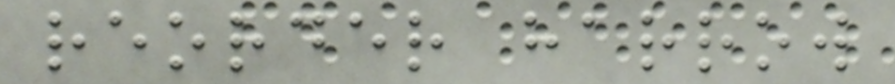reorder harrow
